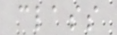class
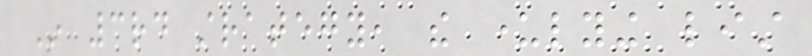In 3rd strategy, the underlying list
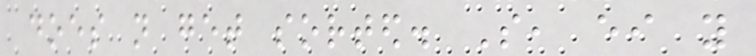does not get sorted. So, either you
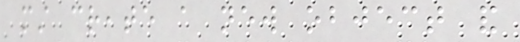must create a new object and
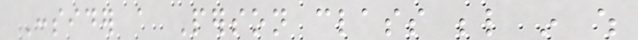Consider a Person class below in which
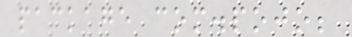package com.pojo;
